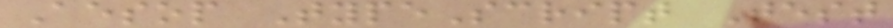Aesop TypeScript Test
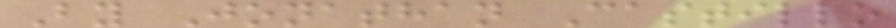By Jonathan Castillo
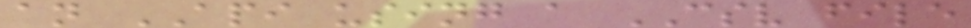an API using a CSV file
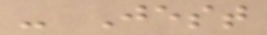- Jest
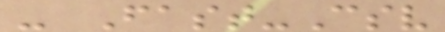- Fast-Csv
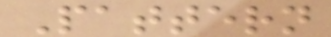Pattern
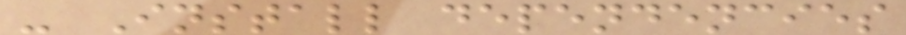- Install dependencies
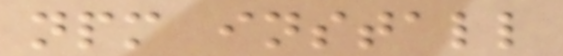npm install
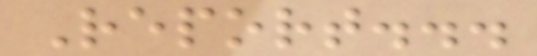Report...
